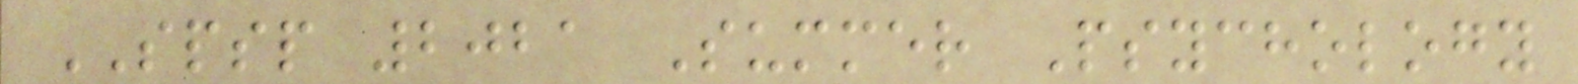SPSP 2021 Summer Psychology
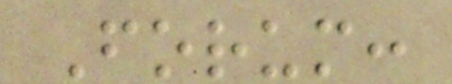Forum:
